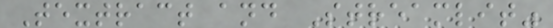Textract and Streamlit"
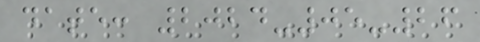date: 2024-05-26
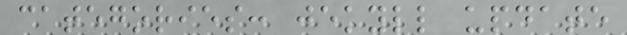categories: jekyll update
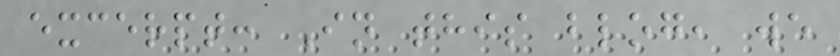excerpt: In this blog, we
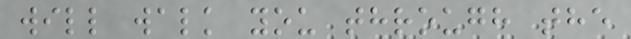will walk you through the
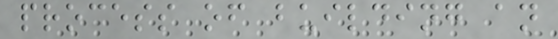process of building an
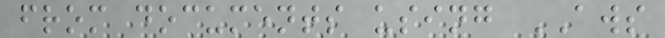from documents using AWS
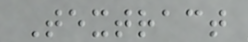Textract
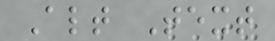Alt Text
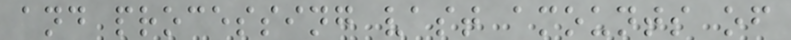and processing vast amounts of
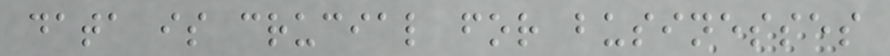data is crucial for businesses
